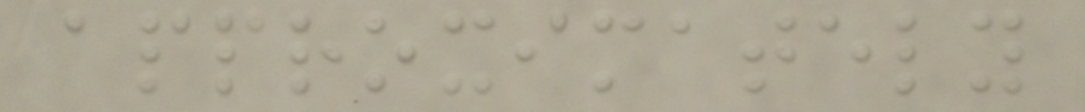approximately
